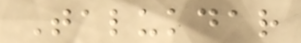Talukdar
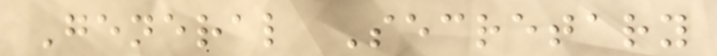General Secretary
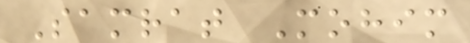Samrat Mohim
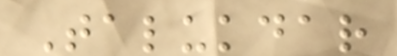Talukdar
